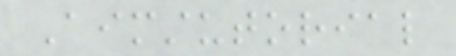Aimstutorial
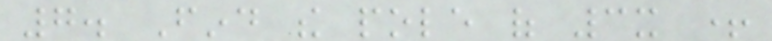7. Find the pole of 3x +
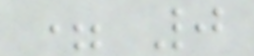= 0
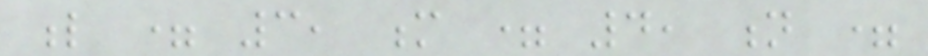l = 3, m = 4, n =
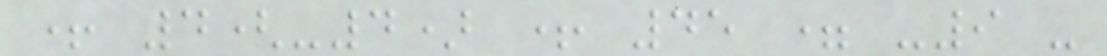+ 4(-4) + 45 = -9 -
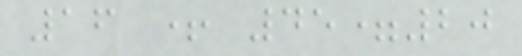16 + 45=20
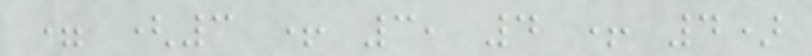= (3 + 3, 4 + 4)
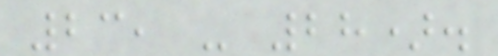23, - 28).
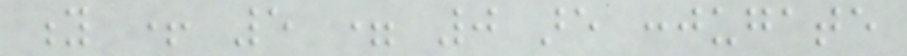y + 5 = 0 are conjugate
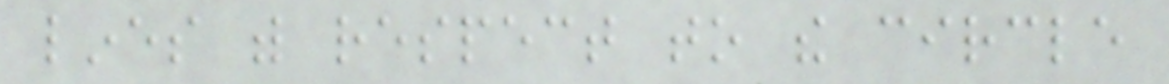lines with respect to the circle
